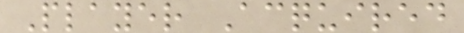Player Acquired
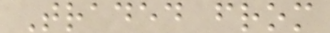Traded from
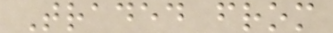Traded from
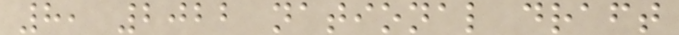8, 2022 national draft
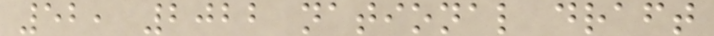52, 2022 national draft
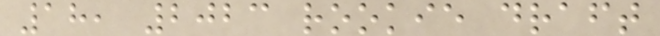18, 2023 rookie draft
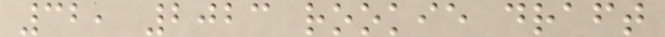32, 2023 rookie draft
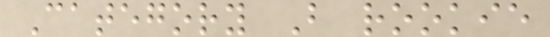Category B rookie
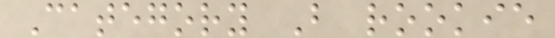Category B rookie
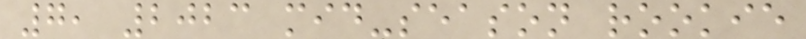7, 2023 mid-season rookie
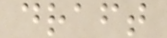draft
